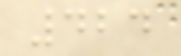424
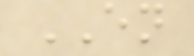EN
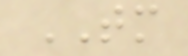TM
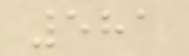581
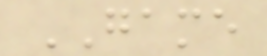GAME
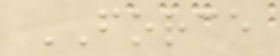FORCE
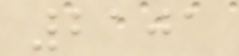2101
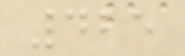425
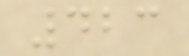423
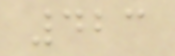423
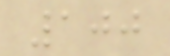100
